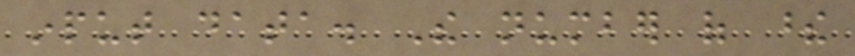input data. The number of these
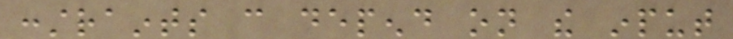constraints can depend on the input
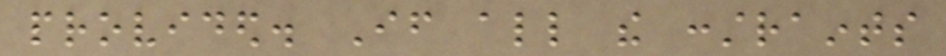provided. If all the constraints
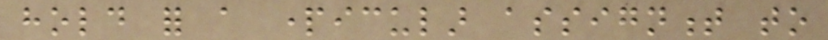hold for a particular assignment to
